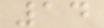14
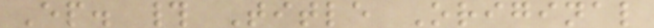Ep. # Title Original
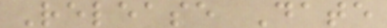Release Date
